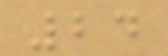24
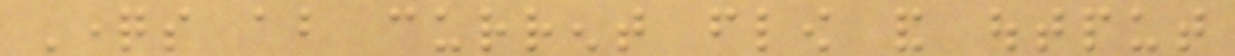Questions about current flow and output
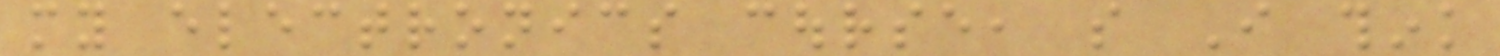my electronics course, so I think
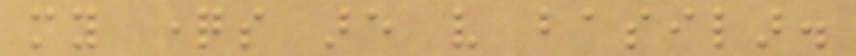my questions are very basilar.
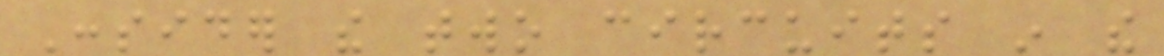Consider the two circuits in the
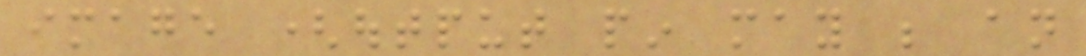image (output pin may be an
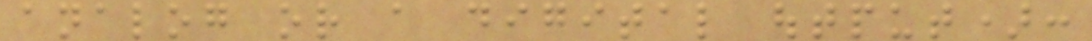analog or a digital output):
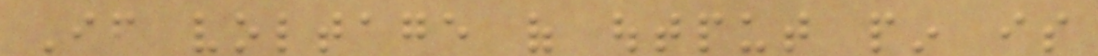If voltage of output pin is
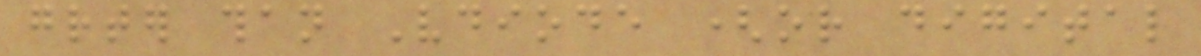greater than Vdiode (or digital
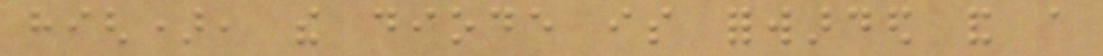high), the diode is forwarded and a
